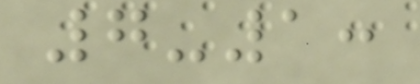7-1:
